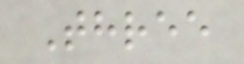Three
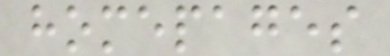homepages
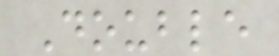Double
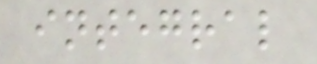integral
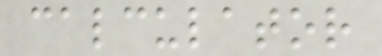calculator
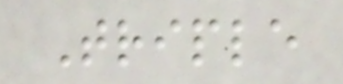Triple
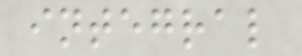integral
